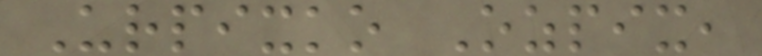Urpixko Ozpix,
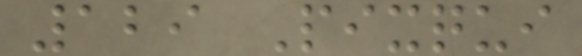129 Pixqui
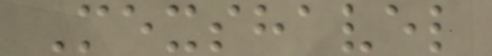Mexshavel
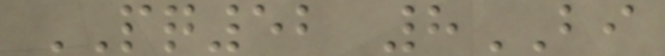PQ52 8BI
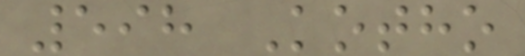598 Kotho
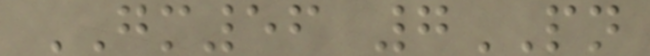GM56 7PN
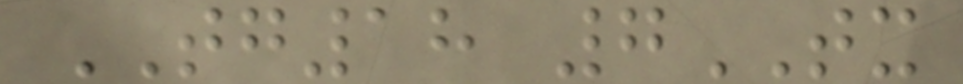TG18 7TX
